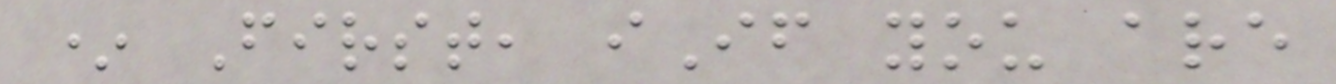* First, iIf you are
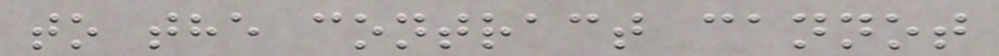to the contract cannot
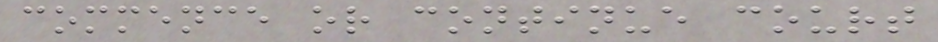commence or continue court
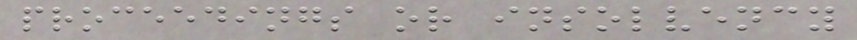proceedings or insolvency
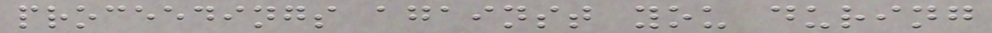proceedings against you during
